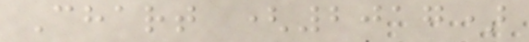Chart (2017)
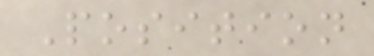Position
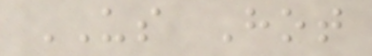US Hot
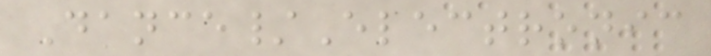Dance/Electronic
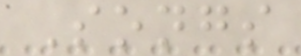Songs
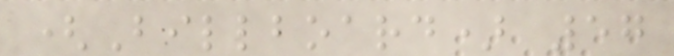(Billboard) 57
